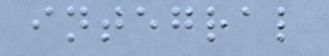integral
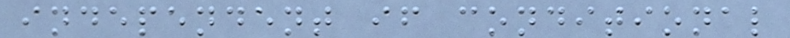independent if conditional
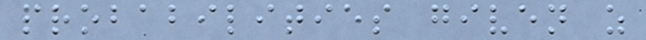probabilities given z
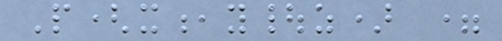P(x,y|z) =
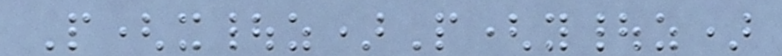P(x|z)P(y|z)
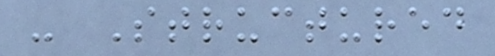- Structured
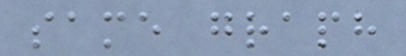same graph
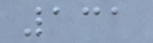131
